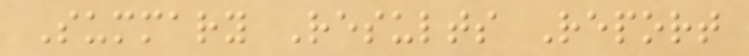Summary Results Report
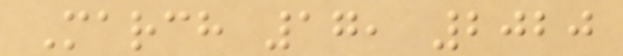March 17, 2020
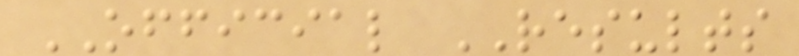OFFICIAL RESULTS
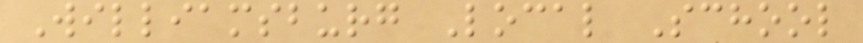Williamsburg Local School
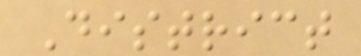District
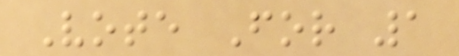Vote For 1
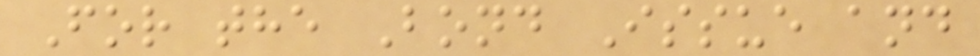For the Bond Issue and
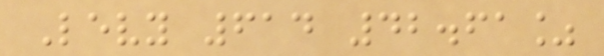Levy 614 42.61%
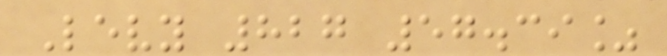Levy 827 57.39%
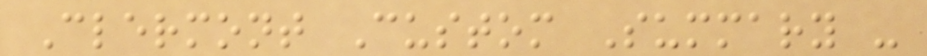Clermont Custom Summary -
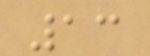13
